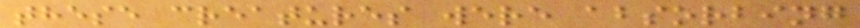these creatures were absorbing
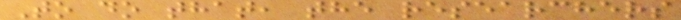To do that, the researchers
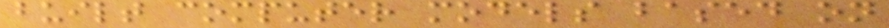built computer models based on
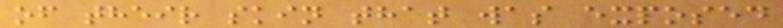of their skin that was exposed
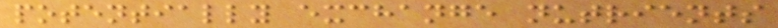potentially exchange nutrients
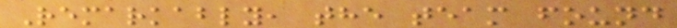Remarkably, the team found
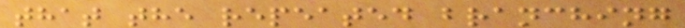that the repeated branching
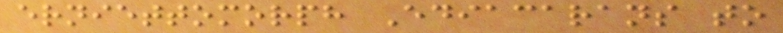erniettomorph Ediacarans to
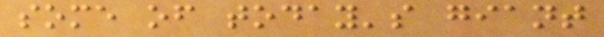some of today's giant
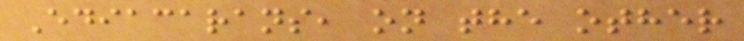Ediacarans, on the other
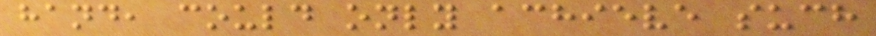hand, could only achieve such
